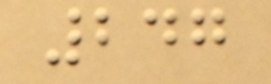247
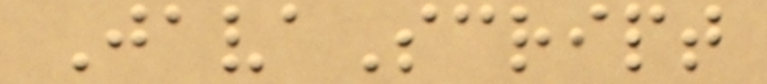JavaScript
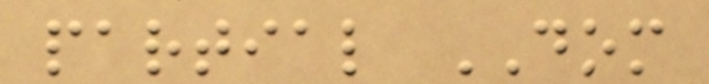partial DOM
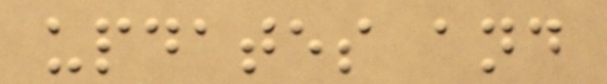updates and
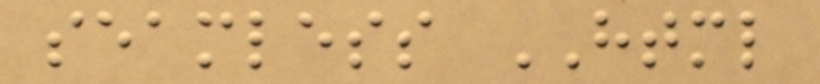seamless HTML
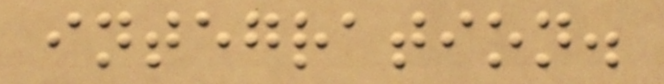integration.
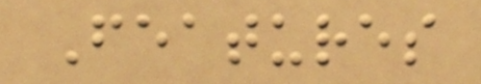Features
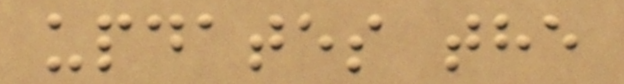updates the
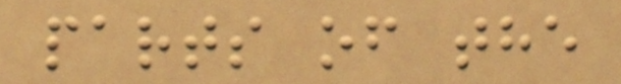parts of the
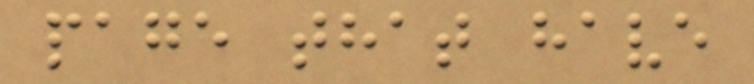page that have
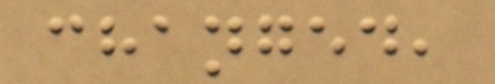changed,
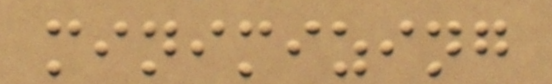minimizing
